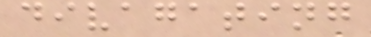divagating
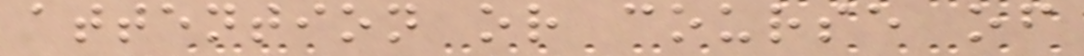attention or course of
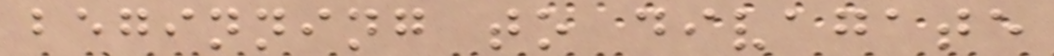beginning to divagate
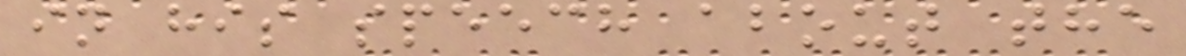in his speech about the
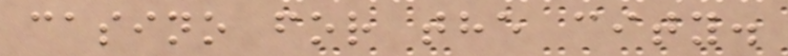casino for the city.
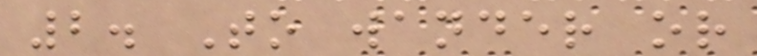2. To wander or
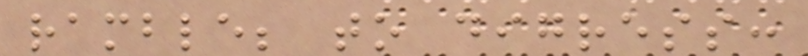ramble; to digress:
